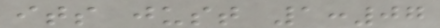its just 1:07
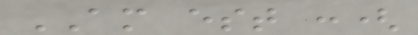AM est :(
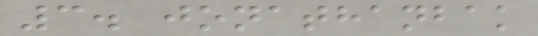3. jonathanbak
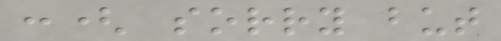:( sorry but
